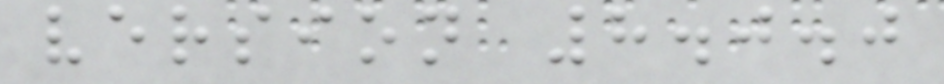version 8.0.0
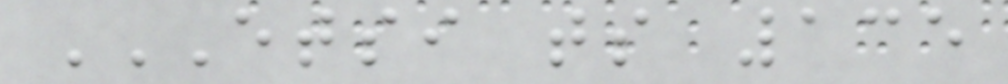ETSI TS 135
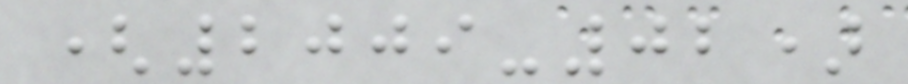(2009-02)
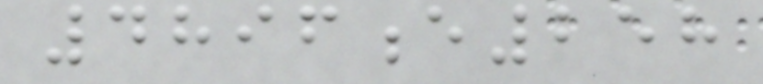4896e258
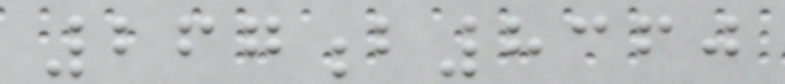267b8360
